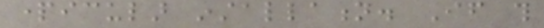particular installation. If this
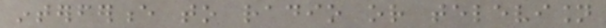interference to radio or television
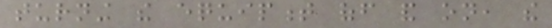turning the equipment off and on, the
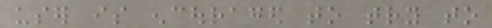user is encouraged to try to
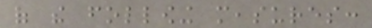of the following measures:
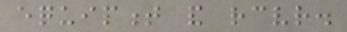equipment and receiver.
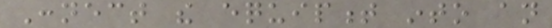Connect the equipment into an
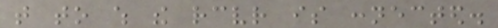that to which the receiver is connected.
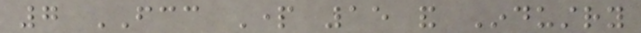7 FCC Part 15 and Industry
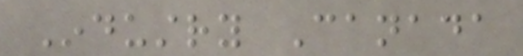Industry Canada
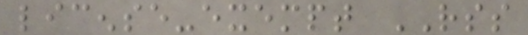license-exempt RSS
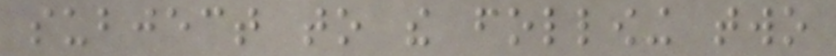subject to the following two
